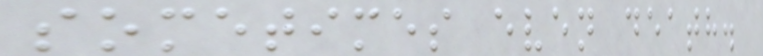sometimes even death.
